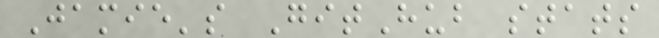Jamie's GitHub stats
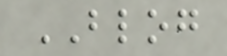BLOG
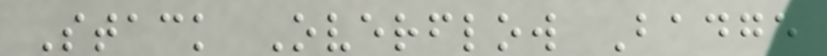Stack Overflow Badge
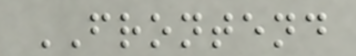FRONTEND
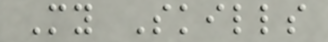My Skills
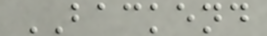BACKEND
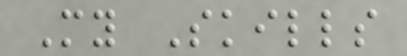My Skills
